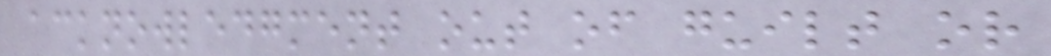acknowledgment out of guilt or
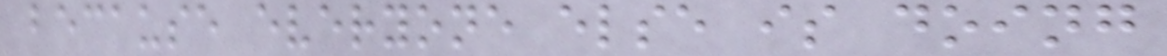because everyone else is doing
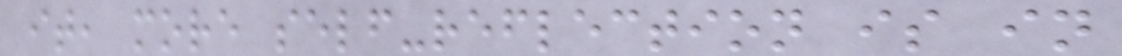it, more self-reflection is in
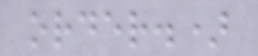order.)
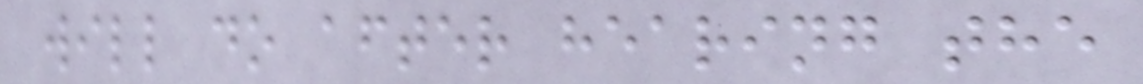will do after hearing the
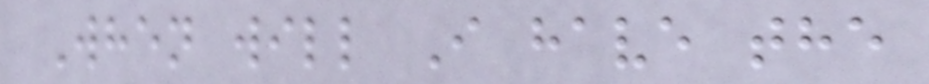When will I have the
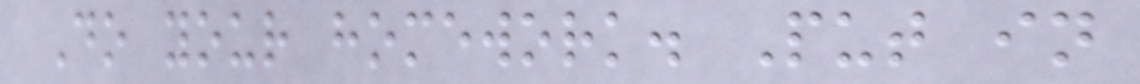Do your homework. Put in
